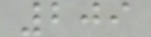209
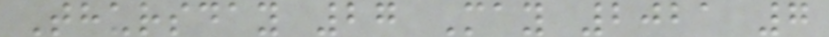Thursday 27 May 2021 7
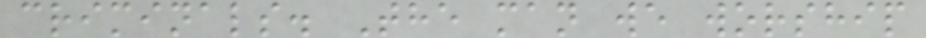criminals. The man we worship
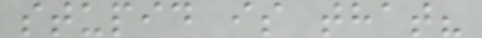stupid is that?
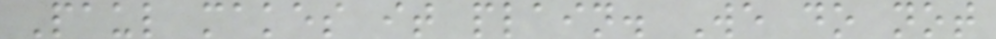Paul makes it plain. We do not
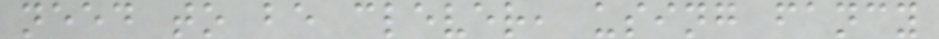need to be clever, using fancy
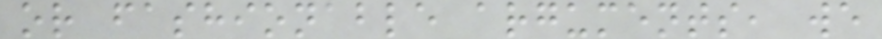or fashionable arguments, we
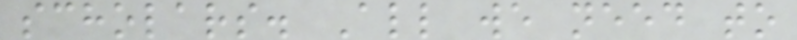scholars. All we need to
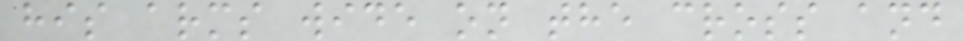his arms wide on the cross and
